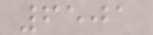6501
